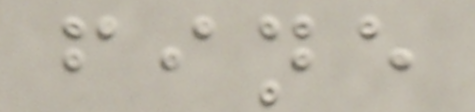fine
